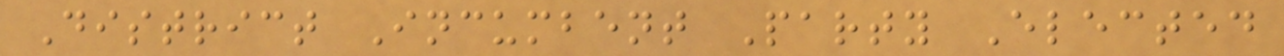District Incumbent Party Elected
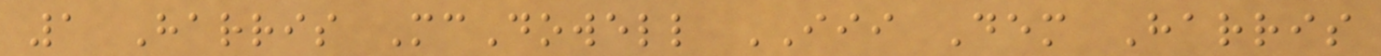1 Harris McDowell III Dem Harris
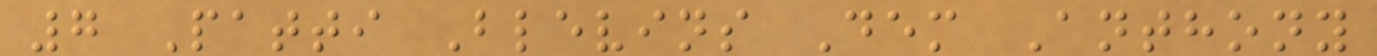7 Patti Blevins Dem Anthony
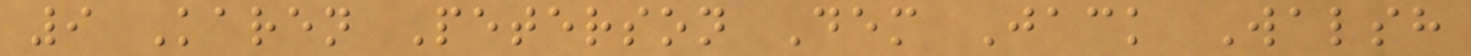9 Karen Peterson Dem Jack Walsh
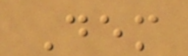Dem
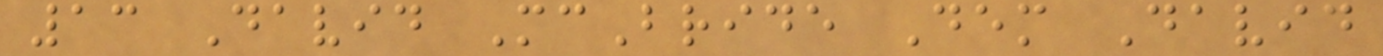13 David McBride Dem David
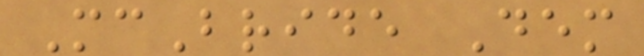McBride Dem
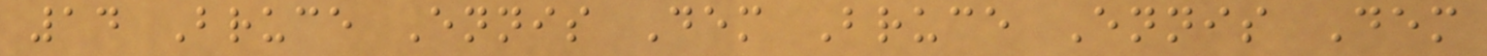14 Bruce Ennis Dem Bruce Ennis Dem
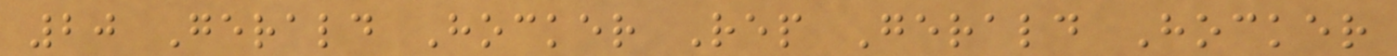20 Gerald Hocker Rep Gerald Hocker
